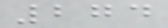274
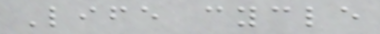Life cycle
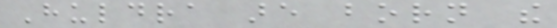Huldra are born the
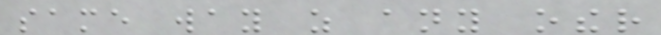same way as any other
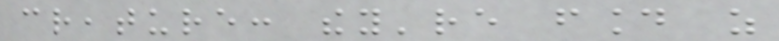creature: they're found as
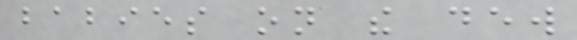babies on the dew
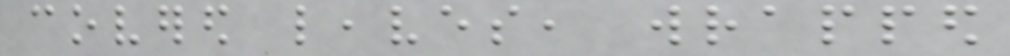covered leaves, wrapped
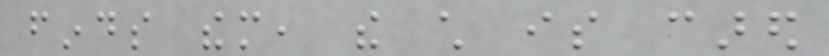finds them, the child is cared
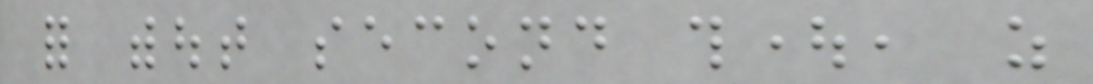for without second thought, as
